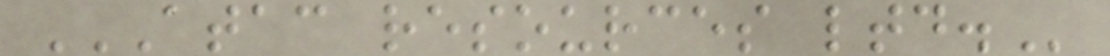ATAC RESOURCES LTD.
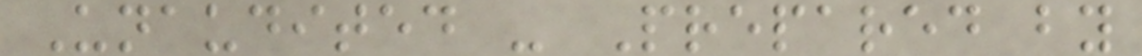Unaudited - Prepared by
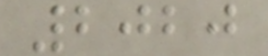2020
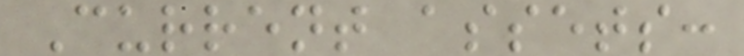Current assets:
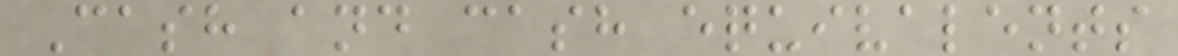Cash and cash equivalents
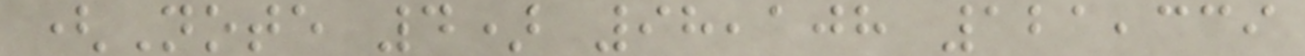(Note 4) 98,108 121,339
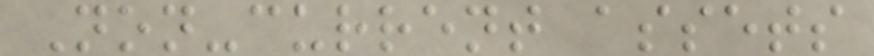Non-current assets
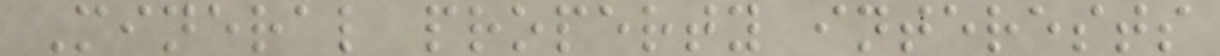Mineral property interests
